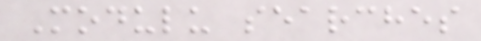Modulu searches
